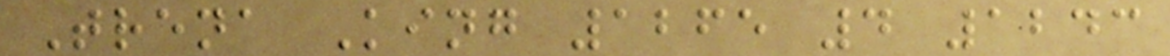Trena King 1265 4 1243
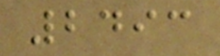2493
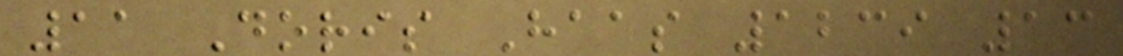11 Doris Haas 1239 13
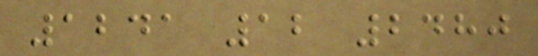1241 12 2480
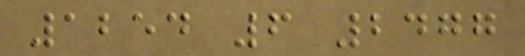1254 6 2477
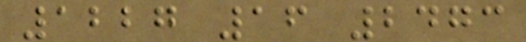1227 16 2473
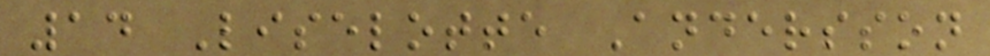14 Liselotte Andersson
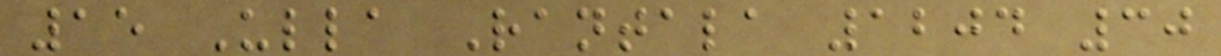15 Ulla Rantala 1204 30
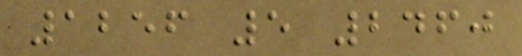1256 5 2460
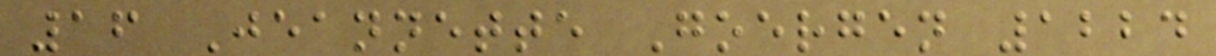16 Jeannette Goergen 1224
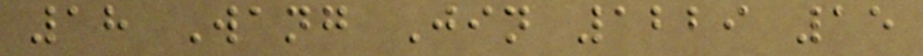18 Wang Jin 1229 15
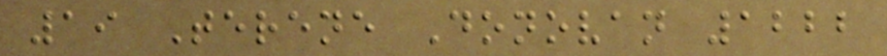19 Terene Donovan 1222
